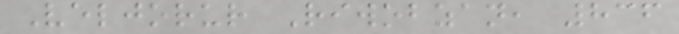Veljorur Riwobzan, 836
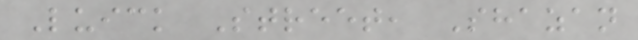Luick Street, Shazan
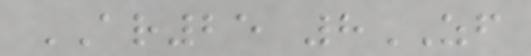AR25 8ZF
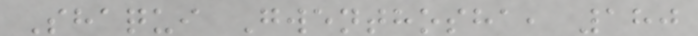Shaqui Gwenthosha, 180
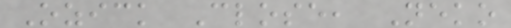Ozick Close, Neko
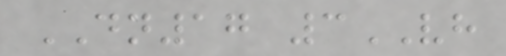DN17 3VH
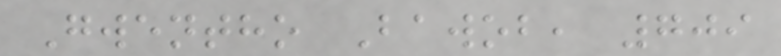Gwentho Bawob, 709
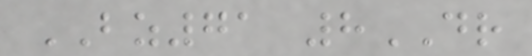BZ71 8DR
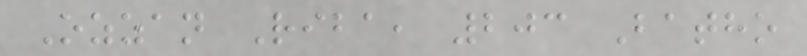Ozzan Riba, 203 Batho
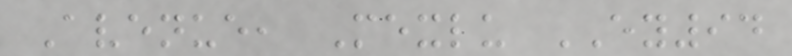Avenue, Mexlu EY94
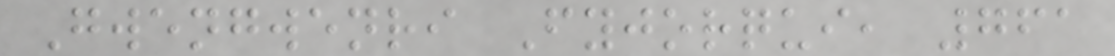Gwengwenri Fyjorqui, 761
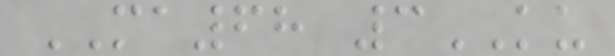MA68 3KU
